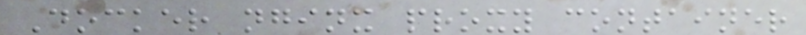Docker nginx proxy container
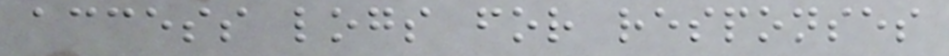access logs for responses
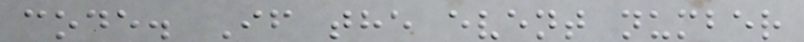code. If the event number
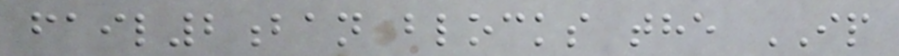fail2ban blocks the IP
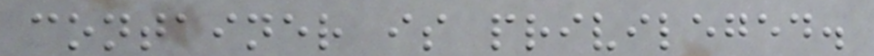container is privileged.
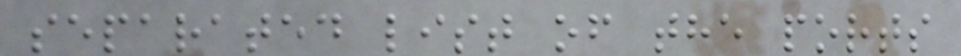separated list of the ports
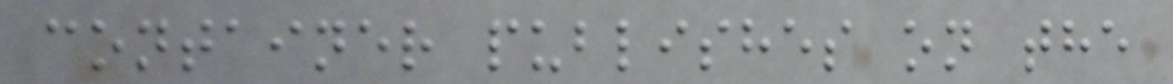container publishes on the
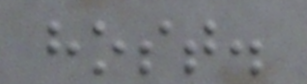host.
